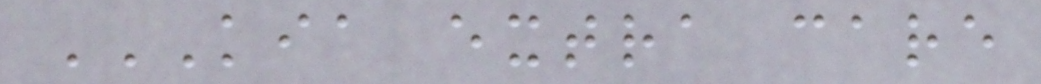KIA EXTRA CARE
